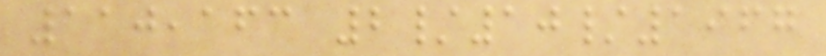110,163 2/10/1967
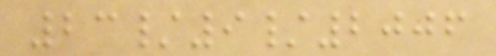23/9/2006
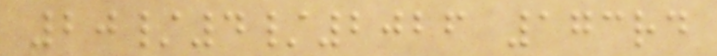20/4/2026 173rd
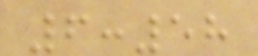6:58
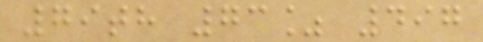79th 73% 497
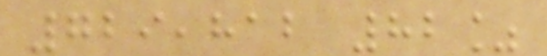729,812 82%
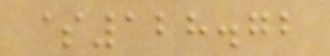$128.72
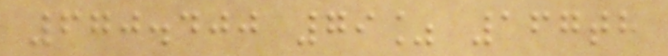670.400 79% 167th
